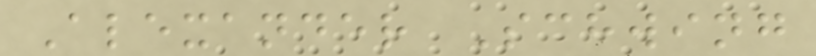Alexander Schwing
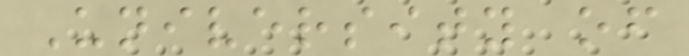University of
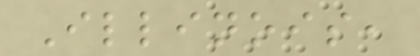Illinois,
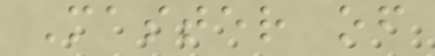Master of
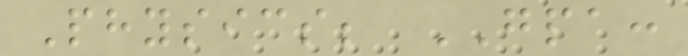Physics; GPA:
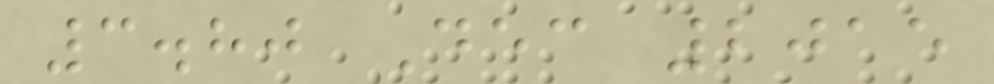3.80 Dec 2015
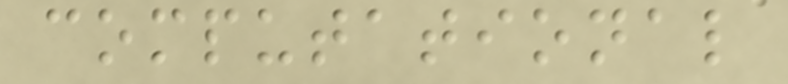computational
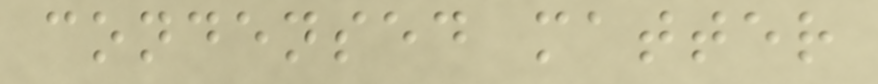condensed matter
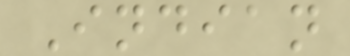Indian
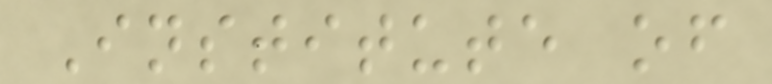Institute of
